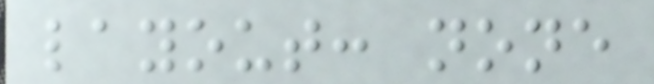layout: none
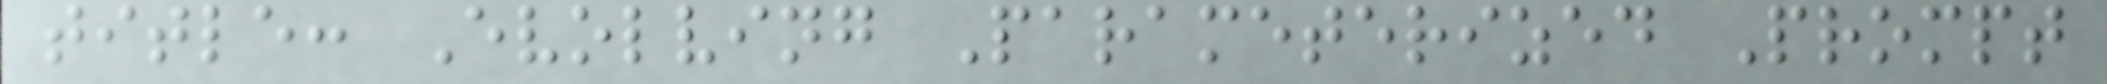title: Evolving Parameterized Prompt
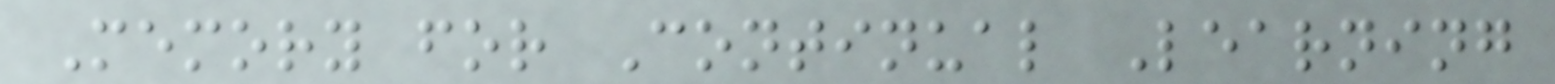Memory for Continual Learning
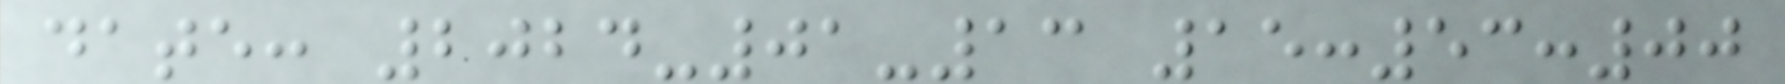date: 2024-01-13 15:53:00
